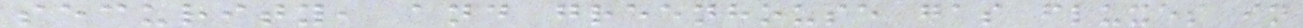security, and greenhouse gas fluxes in
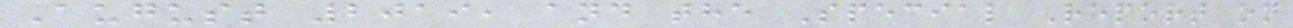August 2019, and the Special Report on
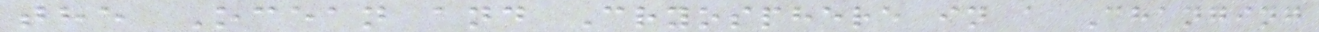the Ocean and Cryosphere in a Changing
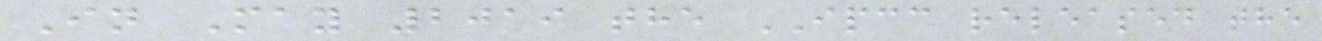In May 2019 the IPCC released the
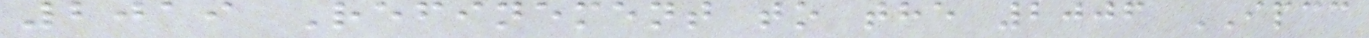2019 Refinement to the 2006 IPCC
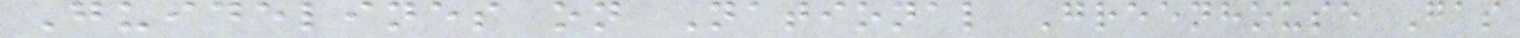Guidelines on National Greenhouse Gas
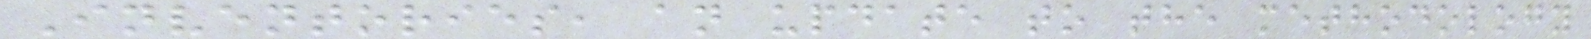Inventories, an update to the methodology
